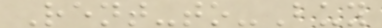Rent-to-Buy
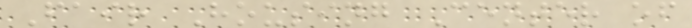Fair Housing Center of
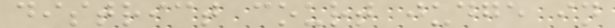district court judge in
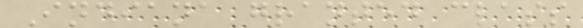Indiana granted class
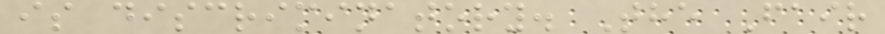is discriminatory. The Fair
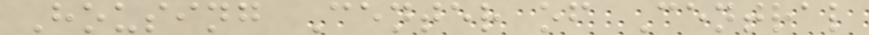Housing Center of Central
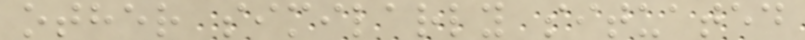other similarly situated
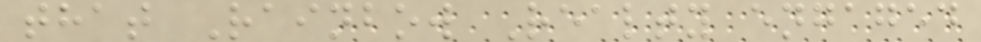that Rainbow Realty engaged
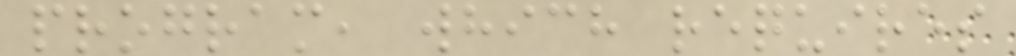program, which requires
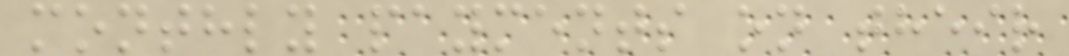monthly payments on their
